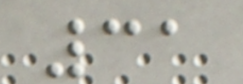31
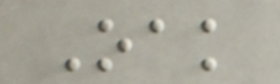Oak
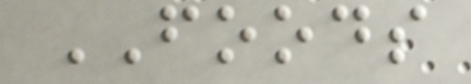FOODS
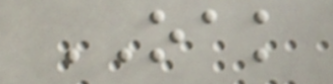OAK
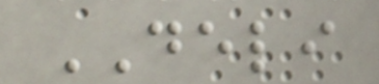DELI
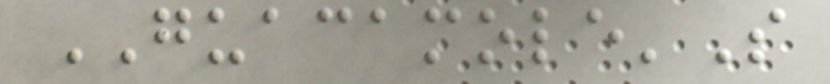GUACAMOLE'S
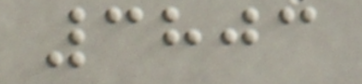3803
